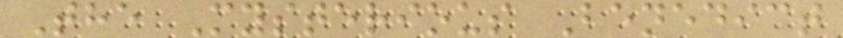The Mysterious Benedict
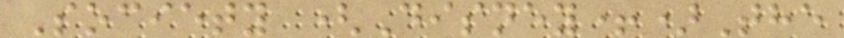Society (Disney+)The
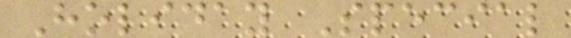Holiday Special
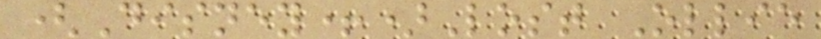(Disney+)Lost Ollie
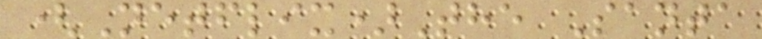(Netflix)The Santa
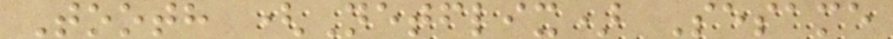Tooth (Netflix) Sesame
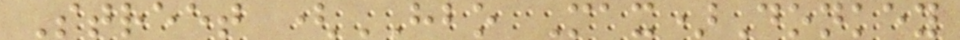Street (HBO Max)Donkey
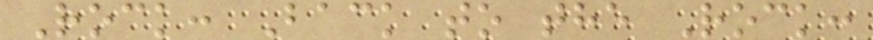Rock: Back to the Rock:
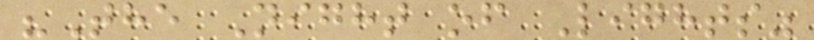"The Night of Lights"
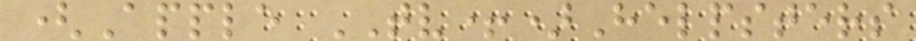(Apple TV+)Helpsters
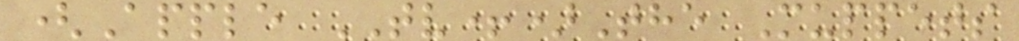(Apple TV+)The Muppets
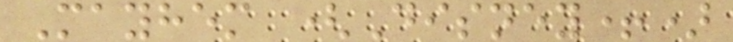Mayhem (Disney+)
